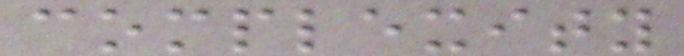complexity
